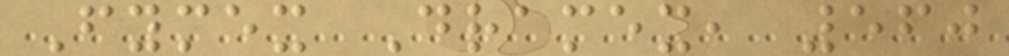Fymex Dramex, 560
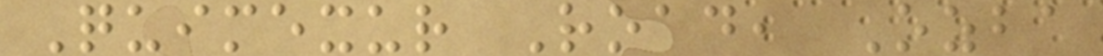Quimexur Road, Ozba
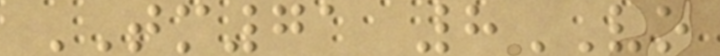TM71 8VO
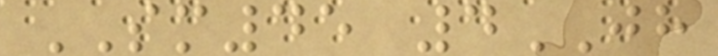SM45 4JH
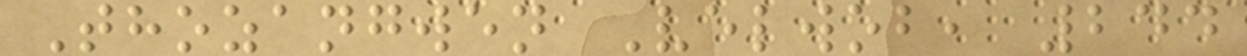Thozangwen Velwob, 244
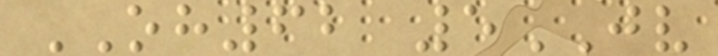OH62 5JV
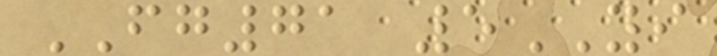FG71 5YI
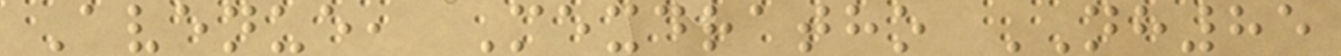Avenue, Mexdratho NH85
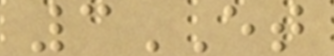3ET
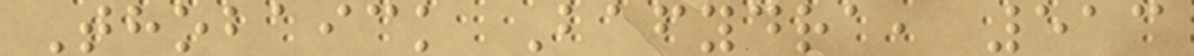Thobaick Bafydra, 513
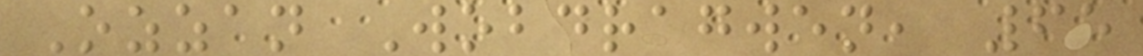Ozzan Wobdragwen, 65
